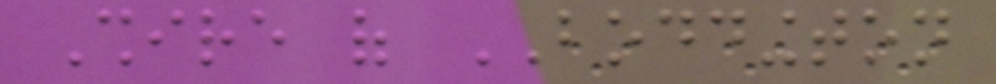Shire of BODDINGTON
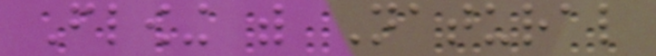Flowing with Natural
